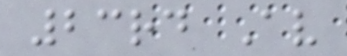23rd Av
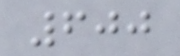600
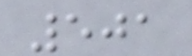501
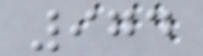974
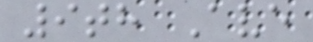9th Ave
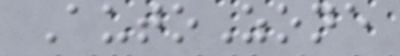AutoZone
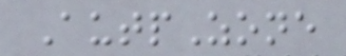AutpZone
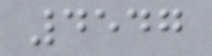4547
